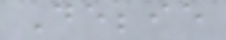Debbie
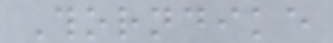Thorndike
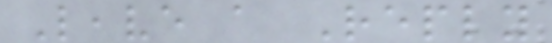Leave a Reply
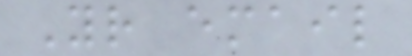Your email
